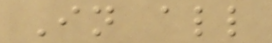In all
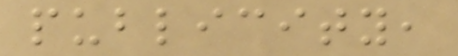publicity,
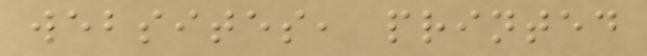websites, printed
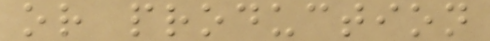or production
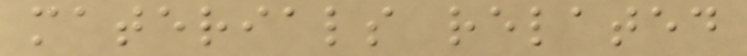materials related
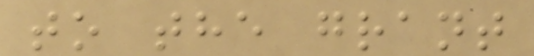to the grant
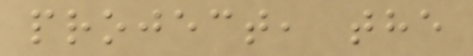project, the
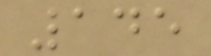145
